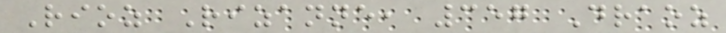Rioz Rizanne, 357 Draoz
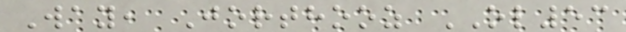Way, Jorthooz OL53
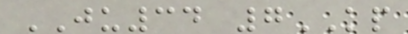JU34 7KP
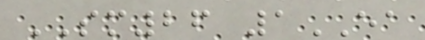SM26 1EA
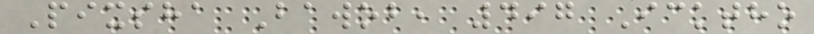Pixsha Bawob, 497 Icktho
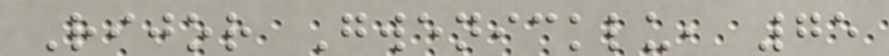Rijor Gwenicklu, 75
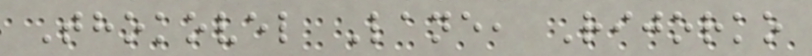Thokovel Lane, Rijorko
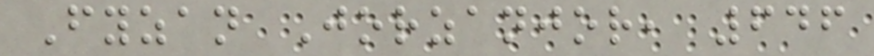Fyzan Jorzanjor, 646
